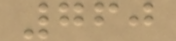760
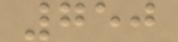750
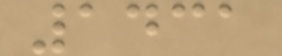1431
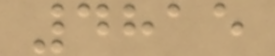4815
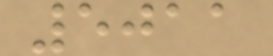5011
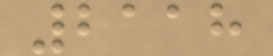2118
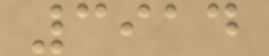3914
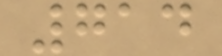714
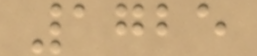1725
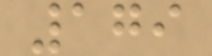179
